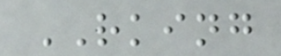RKING
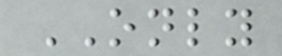ONLY
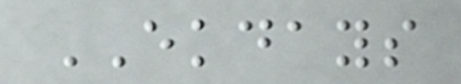EKDAYS
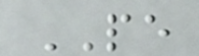PE
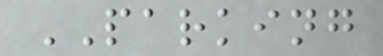PARKING
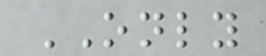ONLY
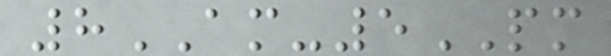8AM-5PM
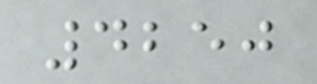4250
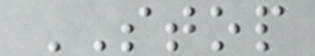STOP
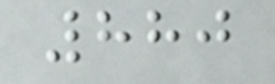880
